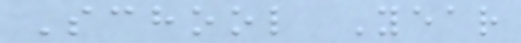School Year
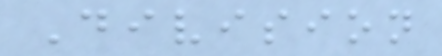Division
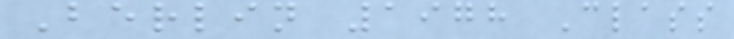Berlin 1978 Class
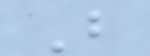B
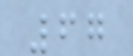67
